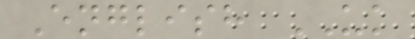English UK
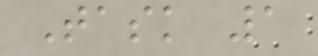Task 1
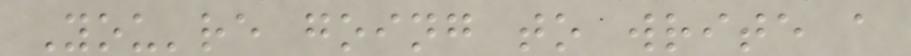You're going to write a
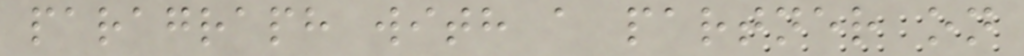paragraph with a partner on
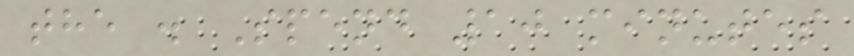the . Spend 10 minutes
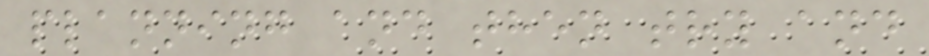planning and then try and
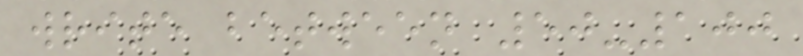write between 50-100
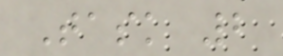Task 2
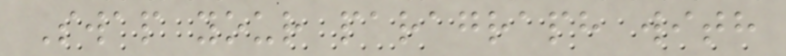Swap your paragraph with
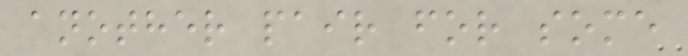another pair for some
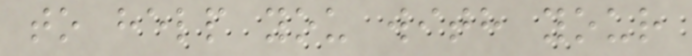to help you with your
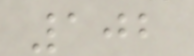102
